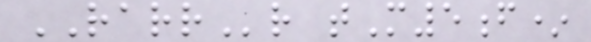RARRr tM5f*
